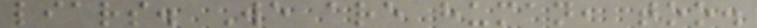liars. We are human, too.
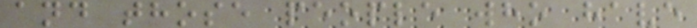and those people who have
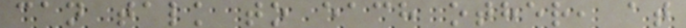can talk to each other, at
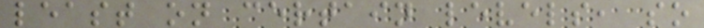least on certain levels, so
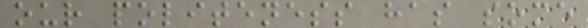our politeness has some
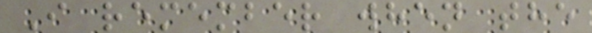I remember when the
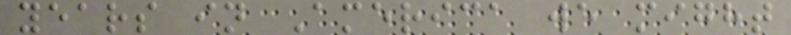years in America we might
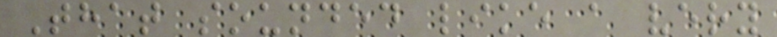That sounded like a very
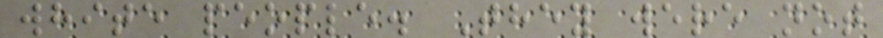white people. They were not
